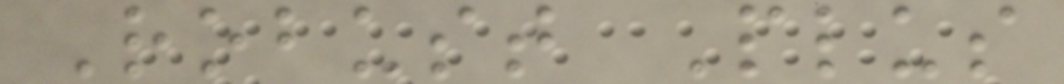Robust Plus
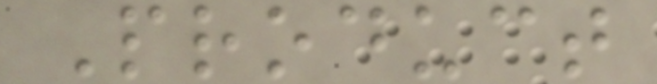Product
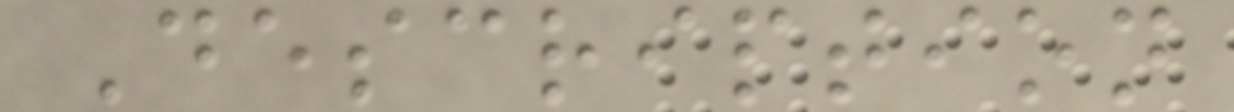Description
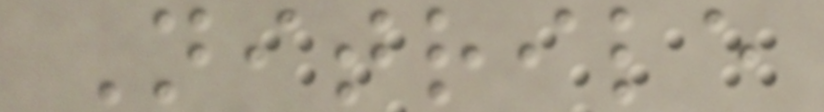Nitrile
